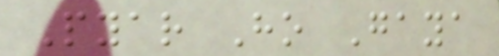Pyar Ho Gaya
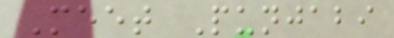Meet Punjabi
